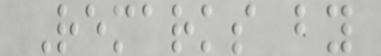Remarks by
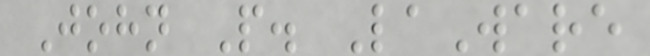John P. LaWare
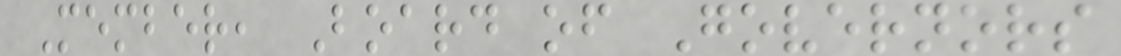Member, Board of Governors
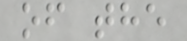of the
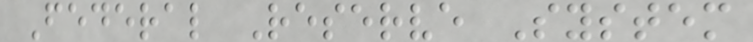Federal Reserve System
